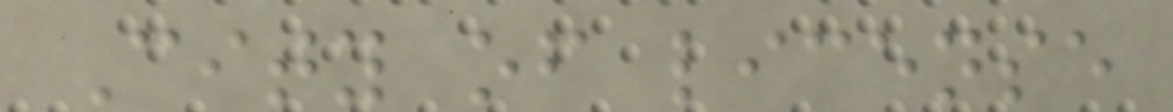City of license
